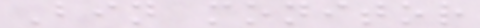Bin monitor
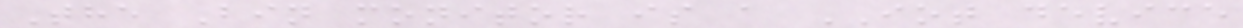The Bin monitor is a IOT device
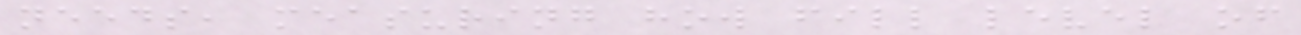needs, measuring how fill level of
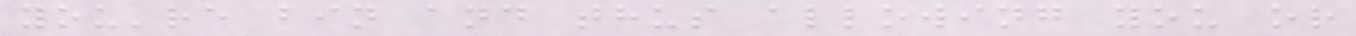you're bin and thus allowing you or
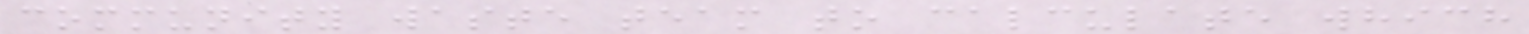community waste team to calculate which
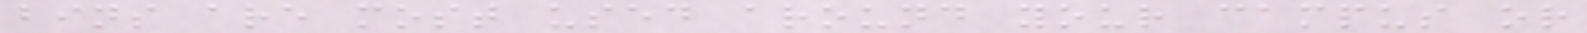bins are most used around your campus or
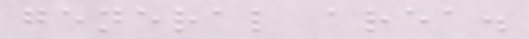general area.
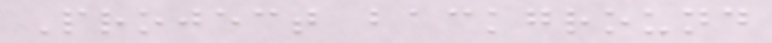Project background
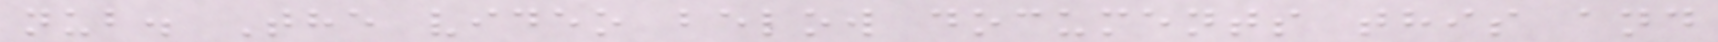nub. The video below documents this and
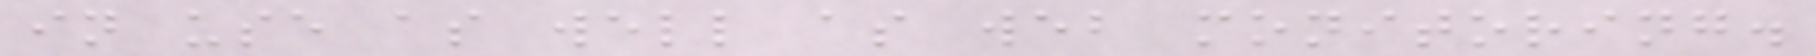in use as well as web monitoring.
